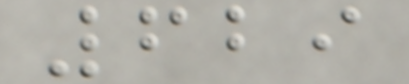629
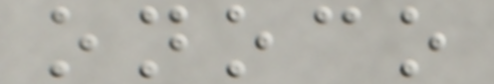onoco
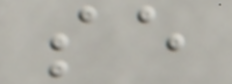se
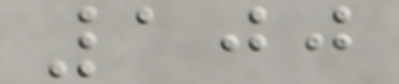100
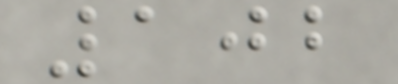102
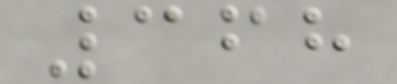368
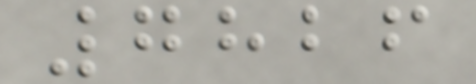7826
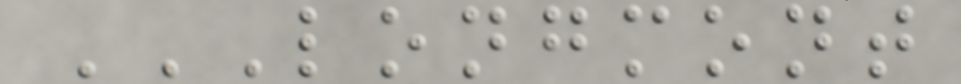LONGMONT
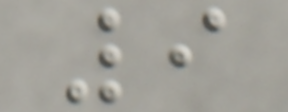9
